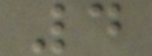4
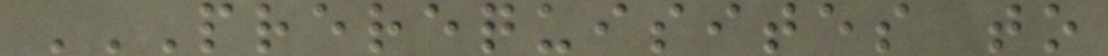PREREQUISITES TO
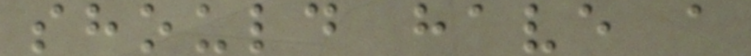should have a
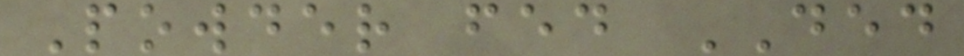Powder fed DED
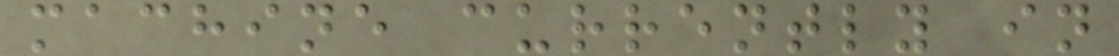machine currently in
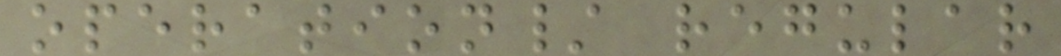operation/ regular
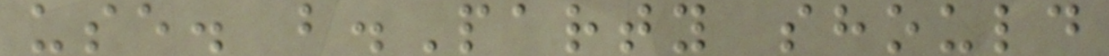use. b.Party should
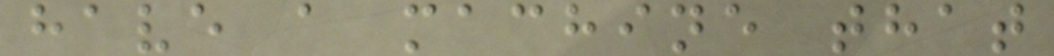have a machine that
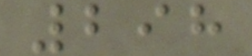298
